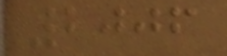2006
